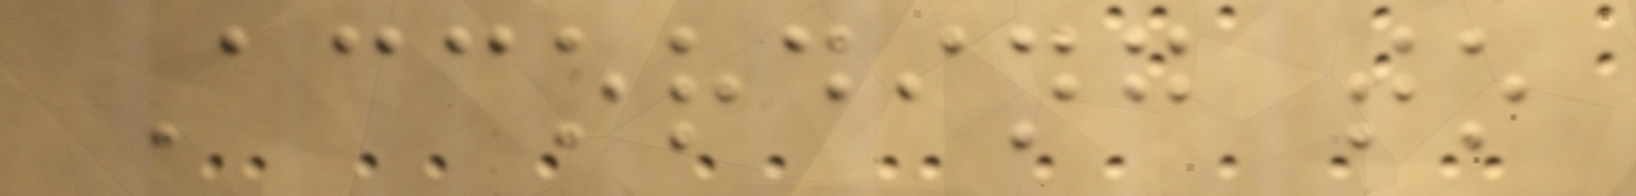According to
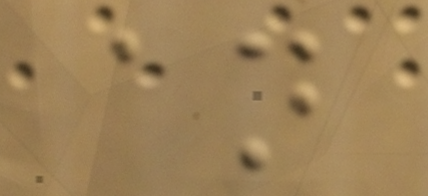an
